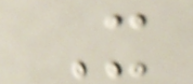It
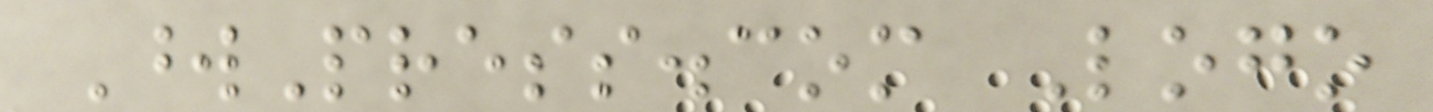WordPress.com Logo
